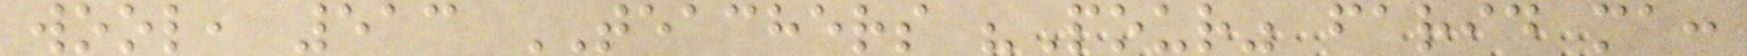wool, 513 TEACHERS "Pour" farid ma:
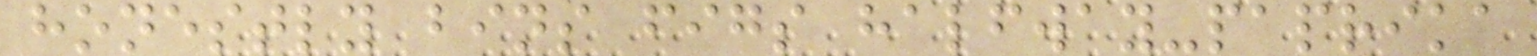honestly bins figs halfway-paprika
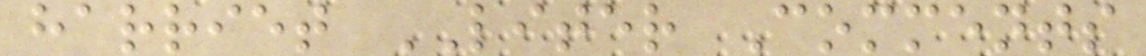harriet LITER Comments
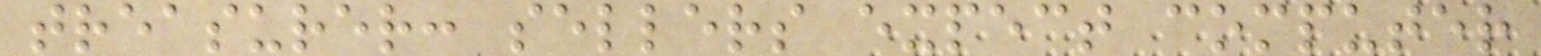treasurer: sellers expect computer
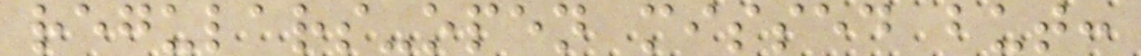regulars-open missed but:
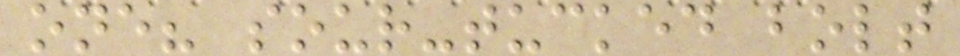one? sour-tucked bolt
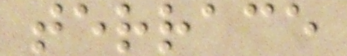terrace
